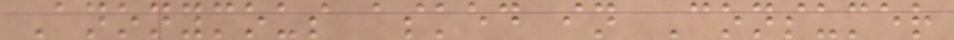Anonymous asked in Consumer
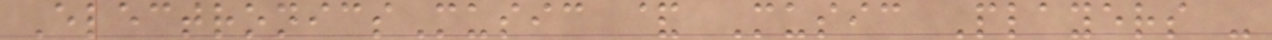ElectronicsMusic & Music Players -
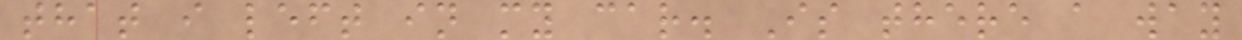that i left in my car. Is there a way
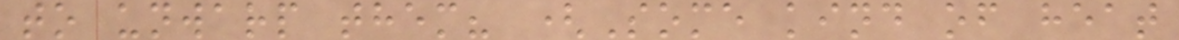to unwarp them? (Some kind of heat
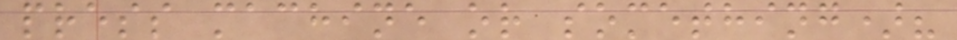press machine or something)?
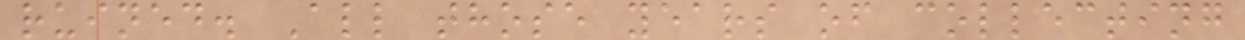ruined. All those years of collecting
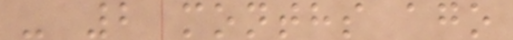- 2 months ago
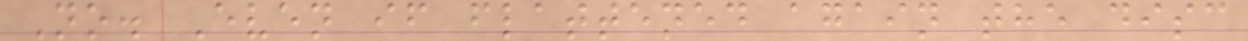No. Even if flattened again the disc
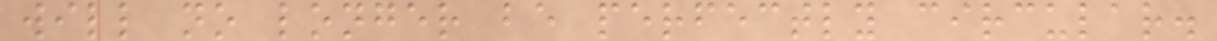will no longer be perfectly circular.
